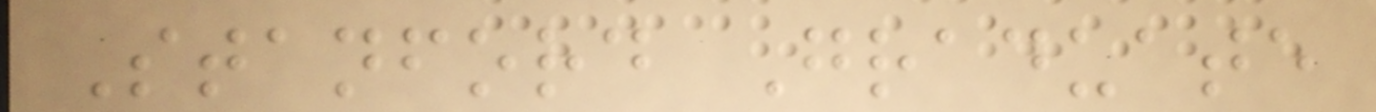Stanford Graduate
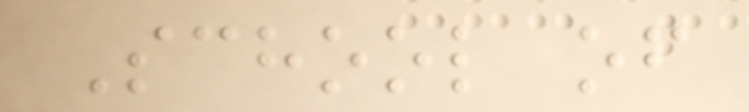School of
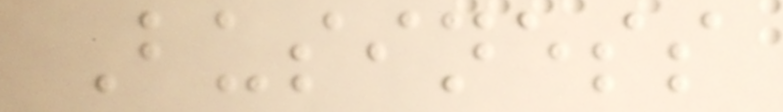Business
